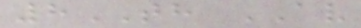8TH AV
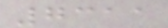7311
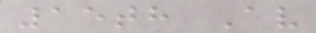15th Av
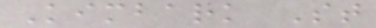Kimbark St
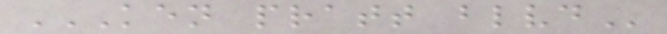KEN PRATT BLVD
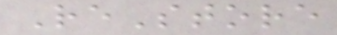ReStore
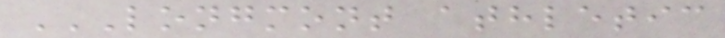LONGMONT ATHLETIC
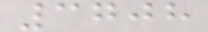3708
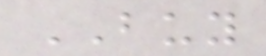BUY
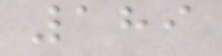189
